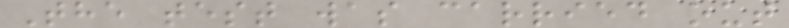The test was carried out
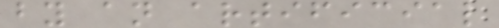by an artificial
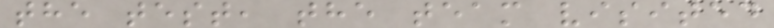the test, the team visited
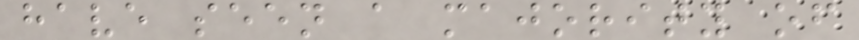have seen a majority of
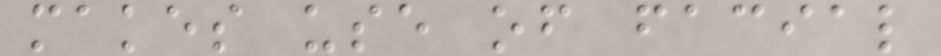makes use of facial
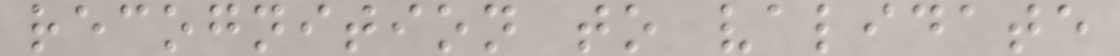recognition to validate
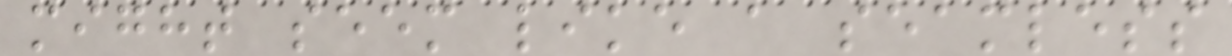might seem like a seamless
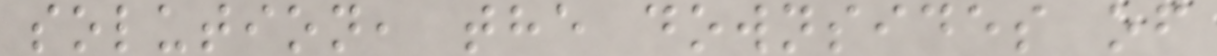solution, the downsides of
